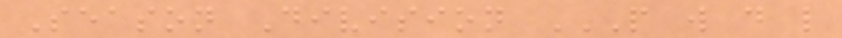Season Division P W D L
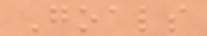Goals
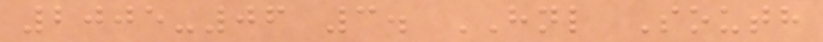2005-06 3. HNL South
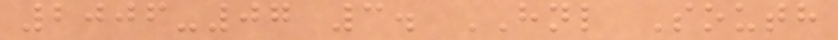2006-07 3. HNL South
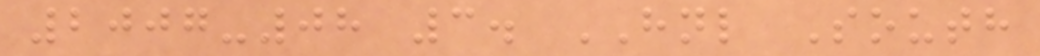2007-08 3. HNL South
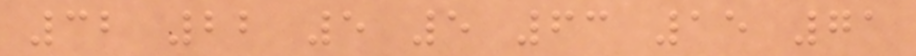32 22 5 5 63 15 71
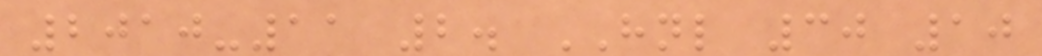2010-11 2. HNL 30 10
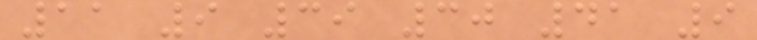11 9 39 30 41 9
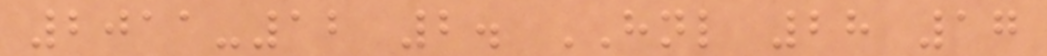2011-12 2. HNL 28 17
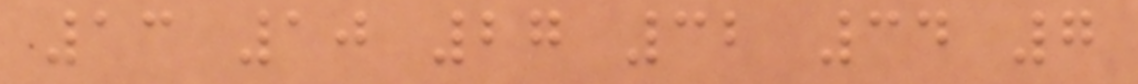13 10 27 32 34 7
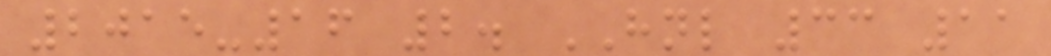2015-16 2. HNL 33 11
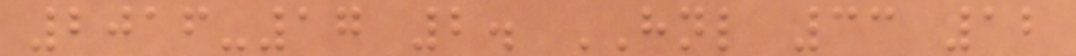2016-17 2. HNL 33 12
